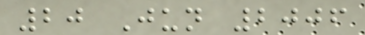20 Jun 2006
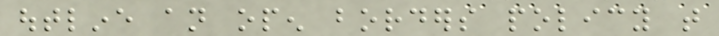outline an open borders policy that
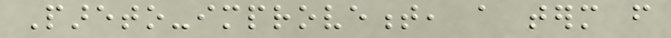Pareto-improvement, a term from
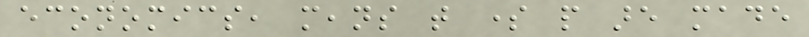economics, means that some people are made
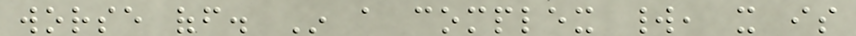worse off. In a complex world, it is
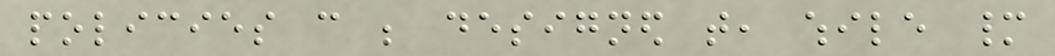policies can be designed that, while many
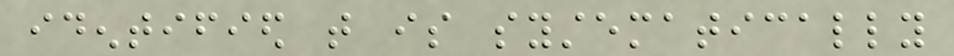identified that is systematically
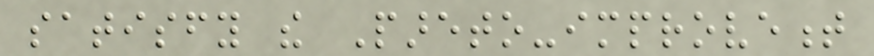satisfy the Pareto-improvement
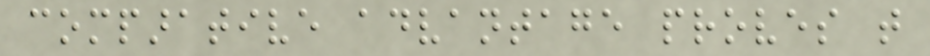comparative advantage proves that
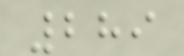289
